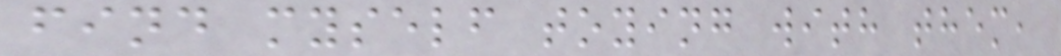find myself toying with them,
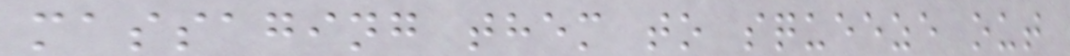massaging them to squeeze out
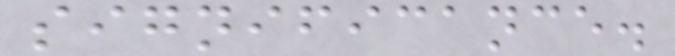significance.
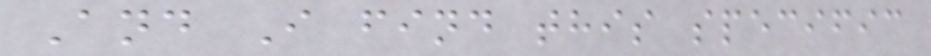And I find this specific
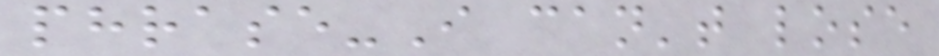phrase-I can't lose
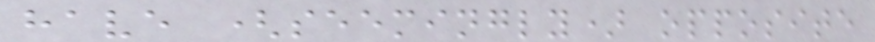have (seemingly) opposite
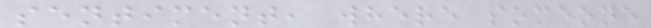sentiment, where someone
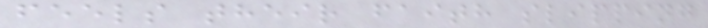feels their faith slipping
